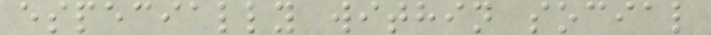especially within social
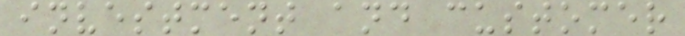investment and customer
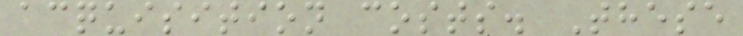acquisition costs. These
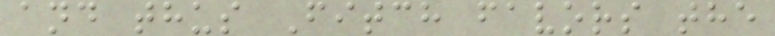and thus Fitch favors the
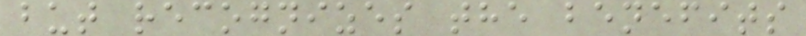but recognizes the benefits
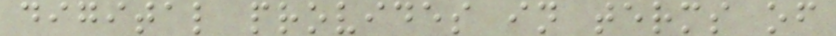digital provides in terms of
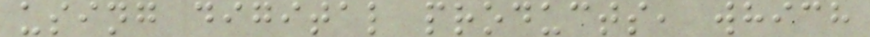using digital products, which
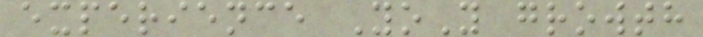experience YoY growth
